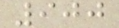900
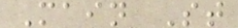Main St
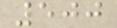500
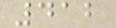412
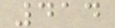414
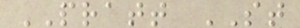PRATT ST
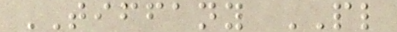TIFFANY PL
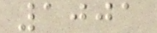1001
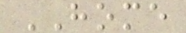HOME
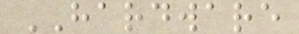HARDWARE
